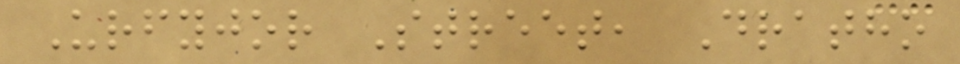Urfyjor Street, Dratho
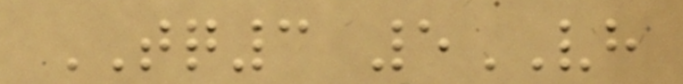TQ3 5VH
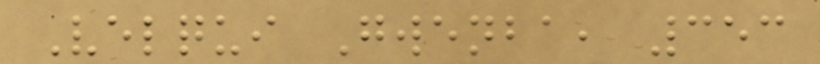Velqui Gwenba, 353
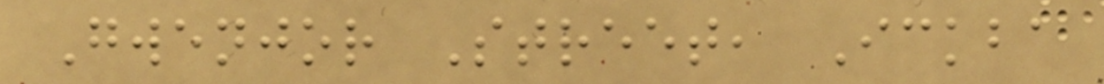Gwenjor Street, Ickba
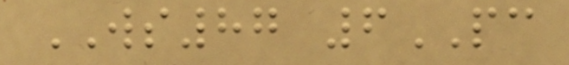WS87 6PC
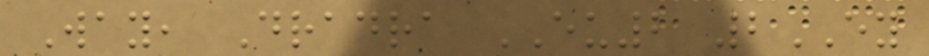Way, Dradra EU2 2EY
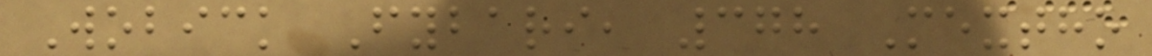Wobick Fybari, 378 Mextho
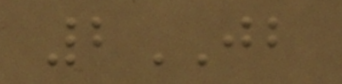2JB
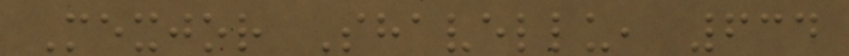Mexjor Shavellu, 634
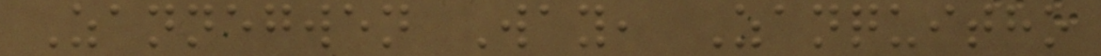Zannegwen Way, Zanquitho
